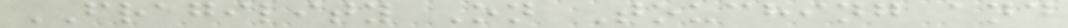FRAGILITY On Touching and
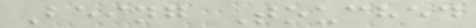Being Touched
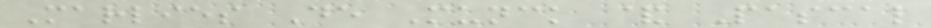Marlies De Munck & Pascal
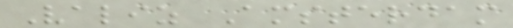Valiz Amsterdam
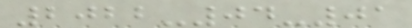2022-04-01
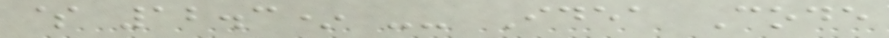$ 12.3* -- Idea Code
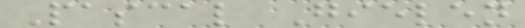Pascal Gielen
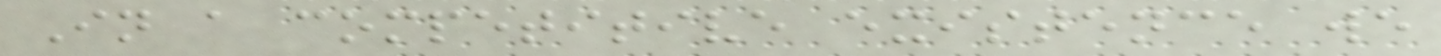In a competitive existence we
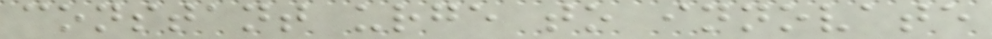constant urge to innovate
